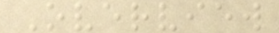Overview
